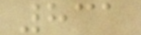831
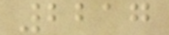2217
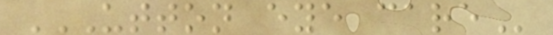UTTON EYE CARE
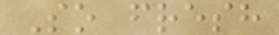So fresh
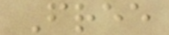Free
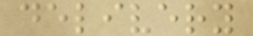delivery
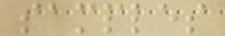samples
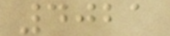4021
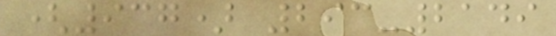(937) 293-2149
